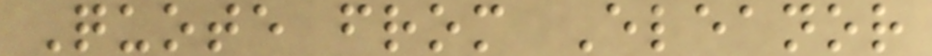Quote from Eleanor
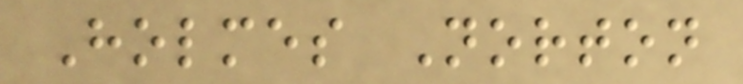Holmes Norton
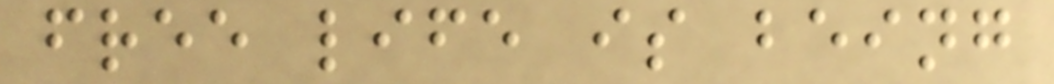free life is being
